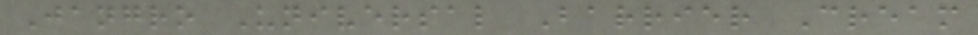Jangro Universal Barrier Cream
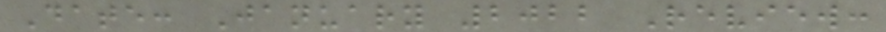Date: January 2022 Review:
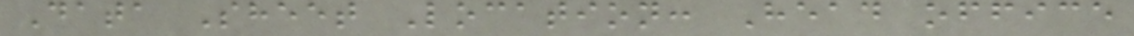Data Sheet Location: Head office
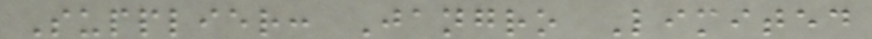Supplier: Jangro Limited
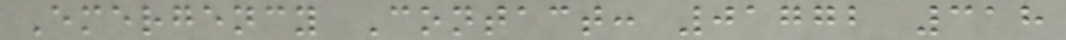Emergency Contact: 01772 318
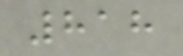818
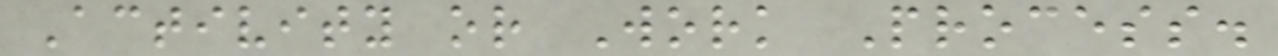Activity or Work Process.
